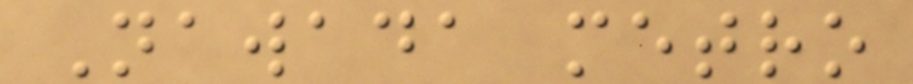Nawada metro
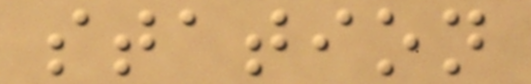station
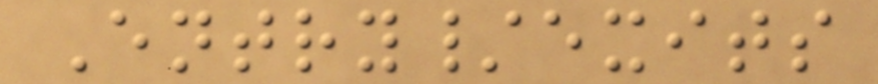Entry/exits
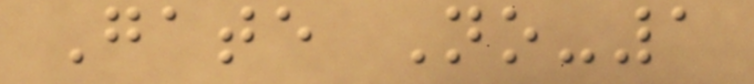Gate No-1
